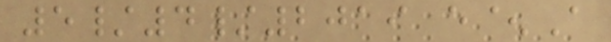5/4/2019 e^A
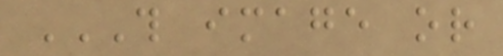THIS IMAGE OR
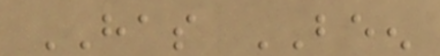HAS BEEN
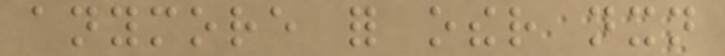anymore for other nxn
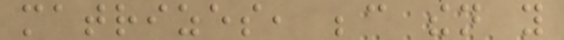matrizes, because then you
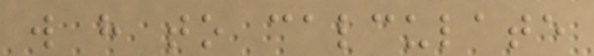will have to calculate
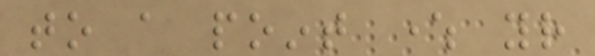to a point where your
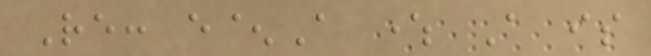Re: e^A where A is
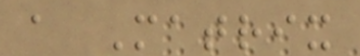a Matrix
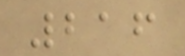216
